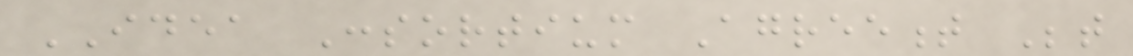IDEA Consortium Agreement Between
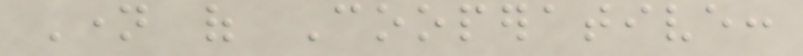Name of Cooperative:
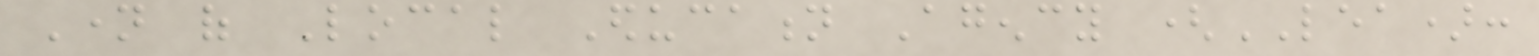Name of Local Education Agency (LEA):
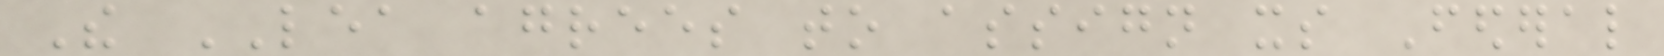The LEA agrees to assign its Federal
